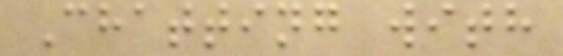Chatting with
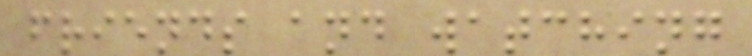friends and watching
